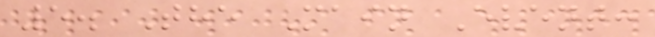5. The Main Event:
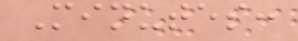Minutes:
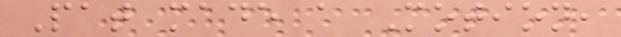Pat made a Motion,
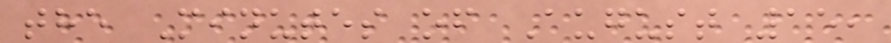the Minutes of August 15,
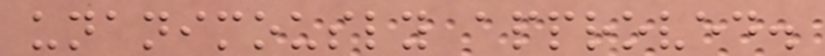unanimously approved.
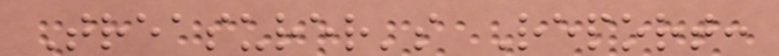Treasurer's Report:
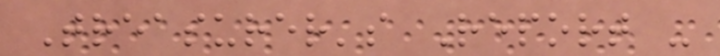Treasurer's Report -
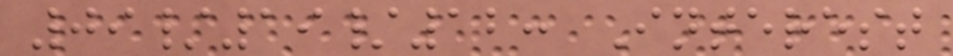09/19/12: Interest
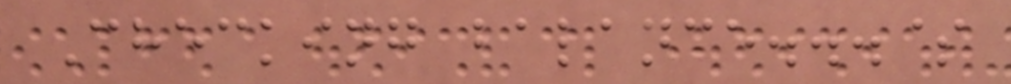Checking balance...$
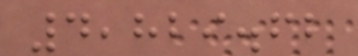4,829.62
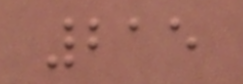215
